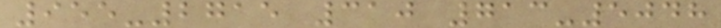955-2715 310 713-5048
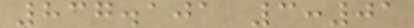837.101 3:01
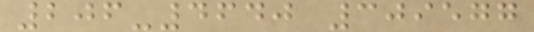206-4640 309577
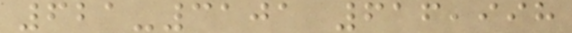621-3101 616,998
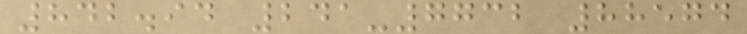842.94 241-7732 88574
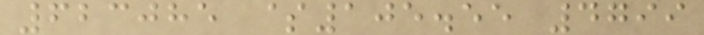623085 $105.55 4799
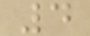4
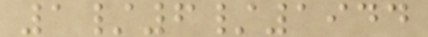1/6/1944
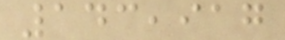143,917
